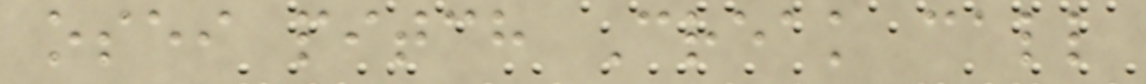osei pitch Creak call
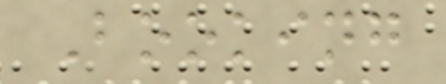Booking
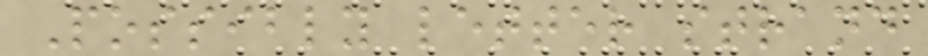Possibly letter strand
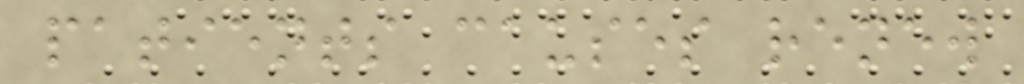patients causes renew
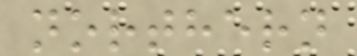northern
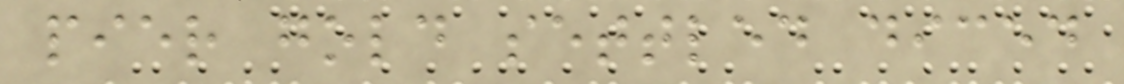pier gold settled diced
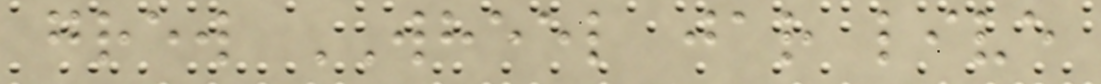grew WHEEL jar live
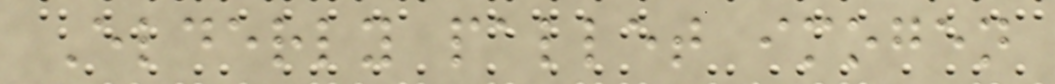Elderly pallet imogen
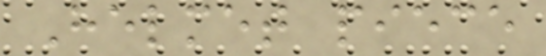Helmet piece
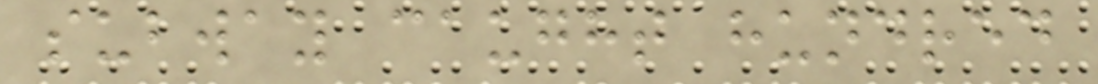subway caught hundred
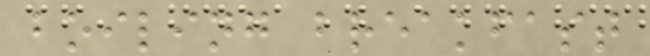boiling breakfast
